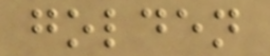golden
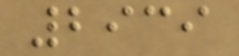2939
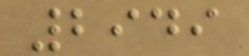2949
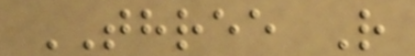THREE R
